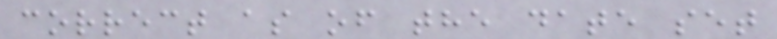correct as of the date set
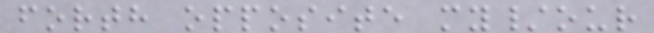forth opposite my/our
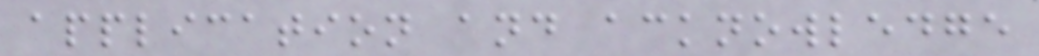application and acknowledge
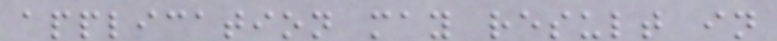application may result in
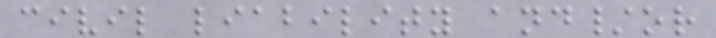civil liability and/or
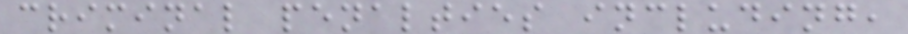criminal penalties including,
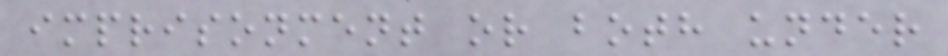imprisonment or both under
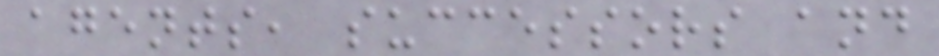agents, successors and
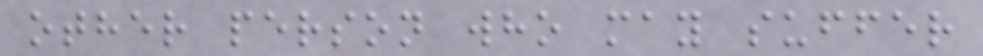other person who may suffer
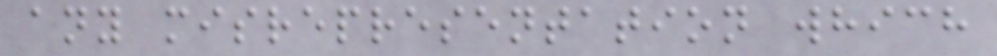any misrepresentation which
